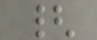{
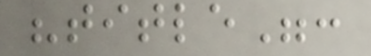"title":
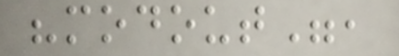"modout",
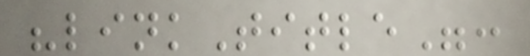"linkTitle":
